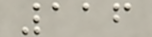116
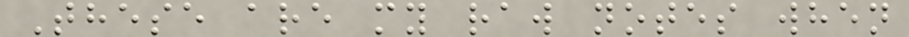These are my raw notes when
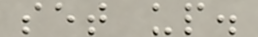set up.
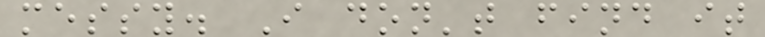messy. I don't find it
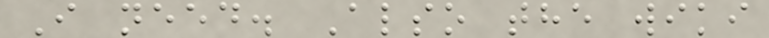I need. Also the wiki
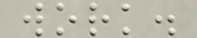work.
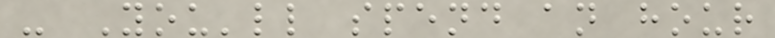- You'll spend an hour
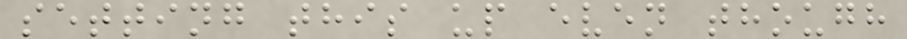setting this up even though
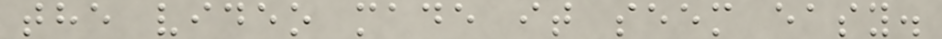the video made it seem easy.
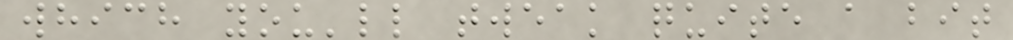which you'll tweak quite a bit
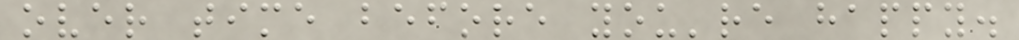over time before you're happy.
